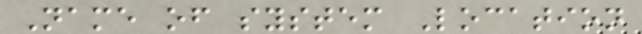Name of system Location
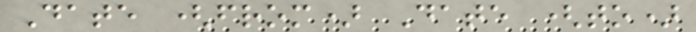Date (from) Date (to)
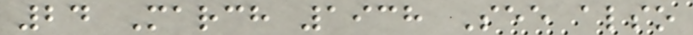24 March 1938 See also
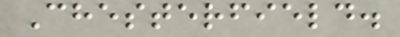Chesterfield.
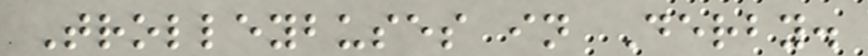Trolleybuses in Derby.
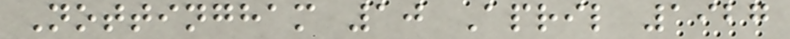Nottingham 10 April 1927
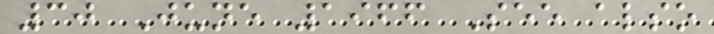30 June 1966 See also
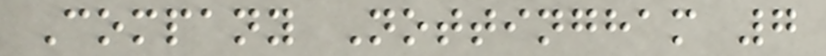Company Nottingham 7
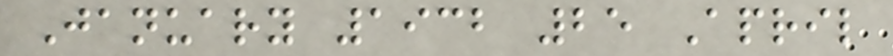January 1932 25 April
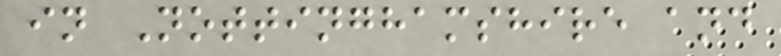in Nottinghamshire and
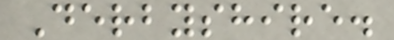Derbyshire.
